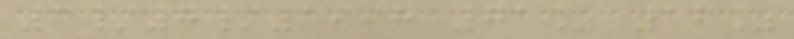3/7/1998 71% 16%
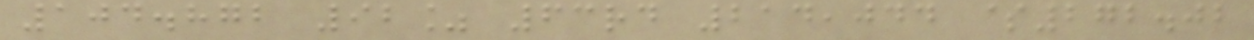104.872 92% 63rd 214,044 $272.02
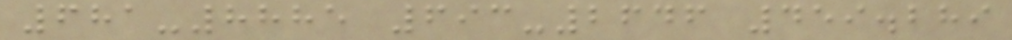681-8885 693-2646 459.289
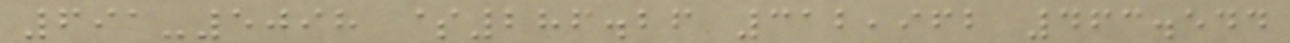691-5098 $286.26 312,962 463.544
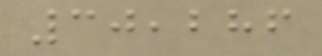30,286
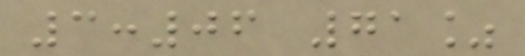3:06 71%
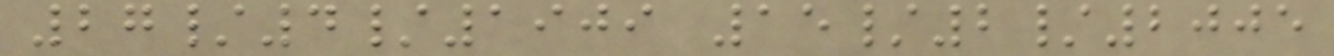27/4/1909 15/2/2005
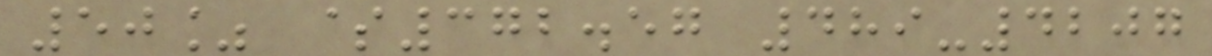50% $372.57 489-4207
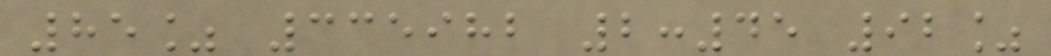85% 335982 2:45 92%
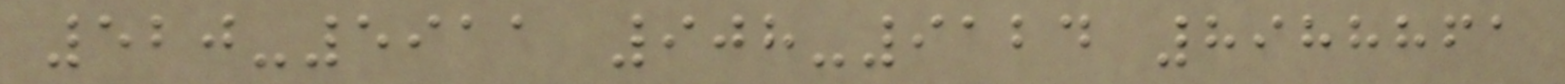520-5911 908-9124 8988861
